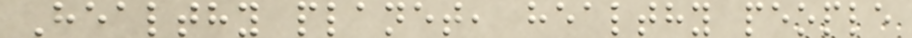Healthy planet, healthy people
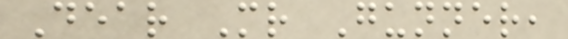Dear Mr Gunner,
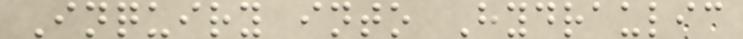Inquiry into Hydraulic
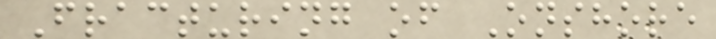Fracturing of Onshore
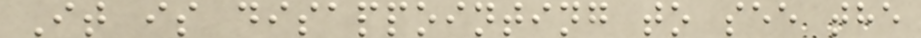It is disappointing to see the
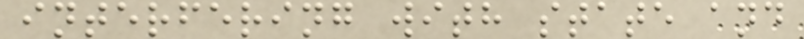interfering with state and
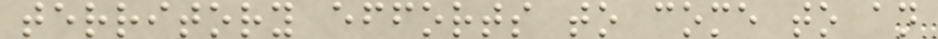territory efforts to come to an
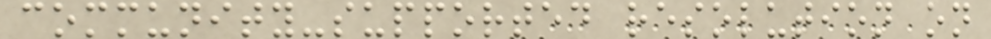community-supported resolution on
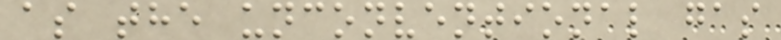as the unconventional gas
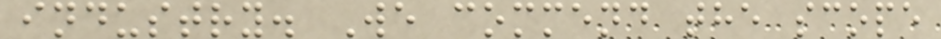industry. We commend the scope
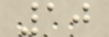10
